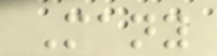Many
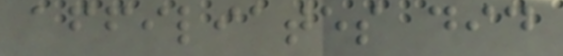affiliates did
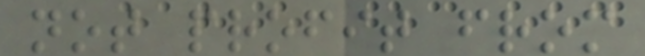not profit from
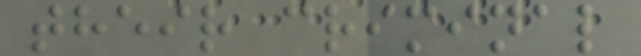their criminal
